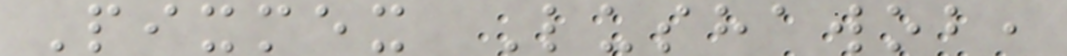Pixmex Lushawob,
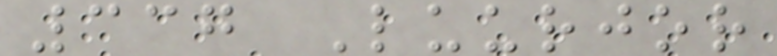337 Luurjor
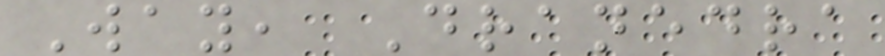Way, Dranedra
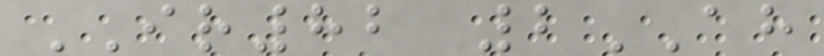IR82 2AH
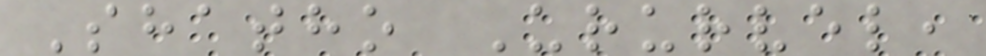Shatho Ururvel,
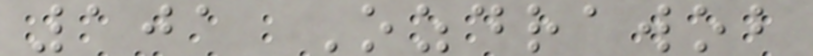101 Ozdrawob
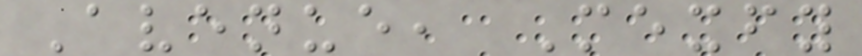Avenue, Mexfy
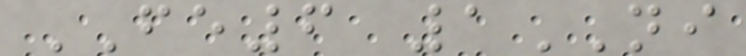FE6 1NI
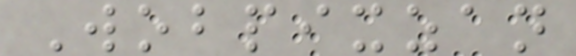Wobpixzan
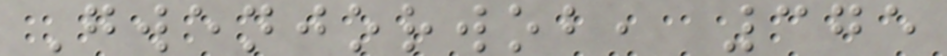Gwenjorwob, 375
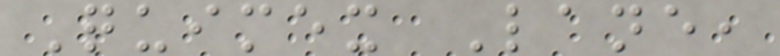Quimex Lane,
